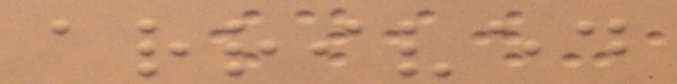arrived
